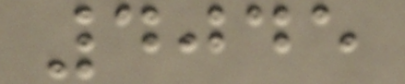4045
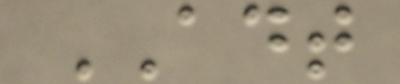ADT
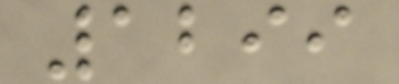1299
